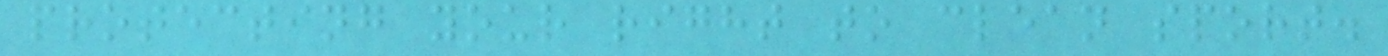protecting your right to clean sport.
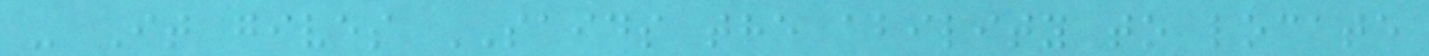- It gives SAIDS the ability to locate
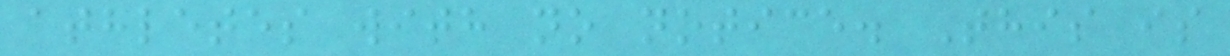athletes with no notice. This is
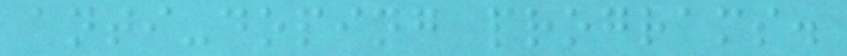anti-doping programs.
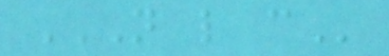N L C
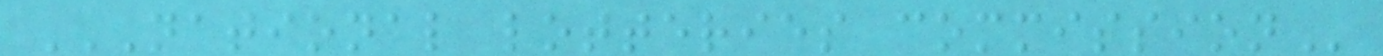NATIONAL LOTTERIES COMMISSION
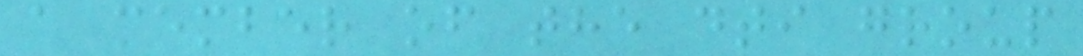a member of the dti group
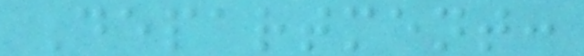Department:
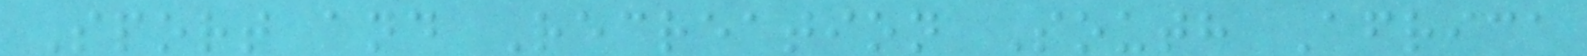Sport and Recreation South Africa
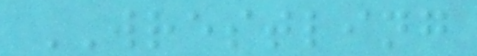WRESTLING
